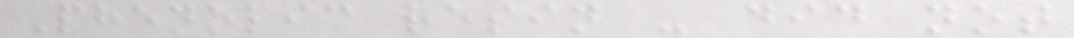Phenolic resin - did not
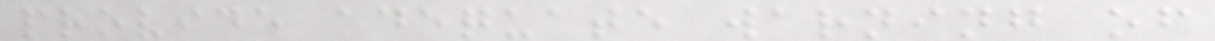provide adequate warning of
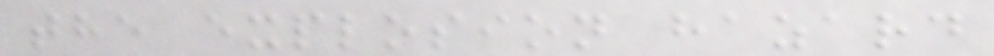the explosion hazard
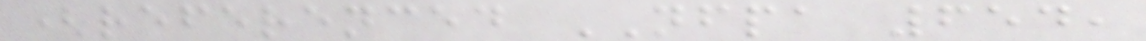(referenced NFPA 654,
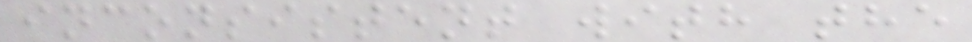inconsistent with the
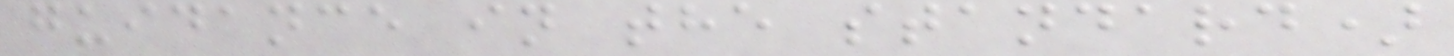guidance in the standard)
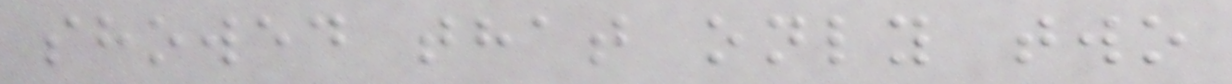showed that only two
